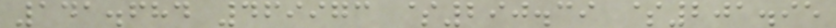141.684 469973 $290.39 $201.95
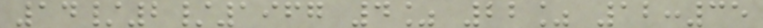14/2/1967 4% 22% 12:35
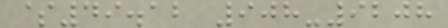$49.12 908-9208
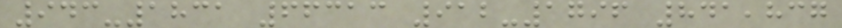943-1831 66313 912-1796 841,837
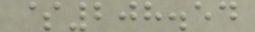$208.54
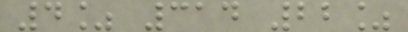4% 314 22%
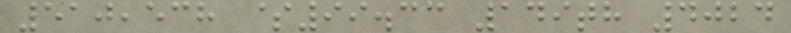510,538 $99.33 149th 4024
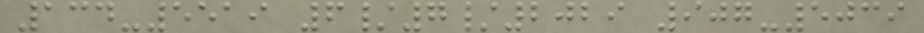134-5519 6/7/2029 907-5039
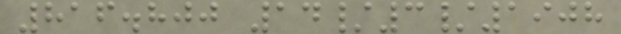816.800 14/3/1908
